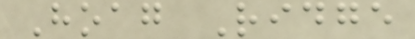Hoag Ridge
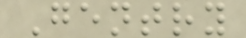Gentry
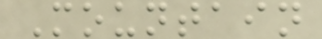Mountain
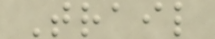Trail
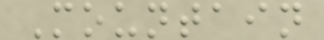Mountain
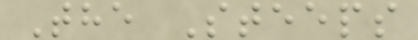The Steeps
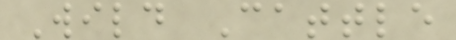Wild Cattle
